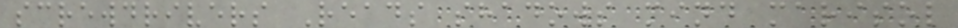screwdrivers Reads shadows mind marisol
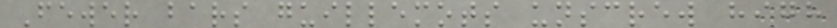Fewer bars guillemots unscrew high
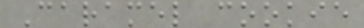Caramel cookie
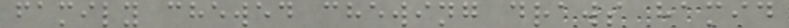family chewed chewing draws hamid
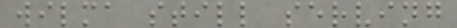wilma still serving
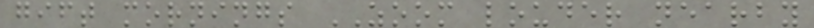gift mornings ZOOM louder nearby
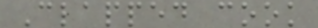Clapped cook
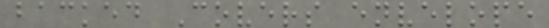backed Covers envelope
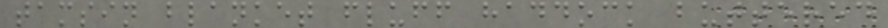tamsin blanket fluff haddock buttered
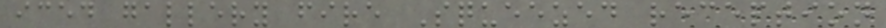iced gallery fire Squeezed reception
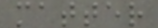matter
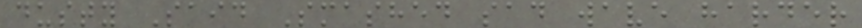dusty Said Smashed sad wave harder
